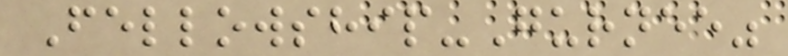Fellowship-Gurnee"
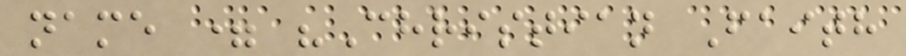name = "Christian Faith
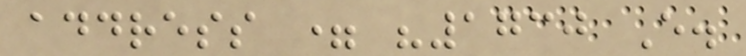address = "1730 E.
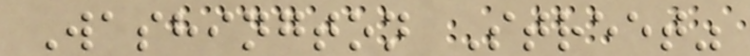Washington Street"
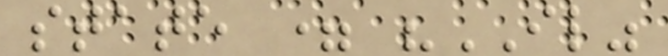state = "IL"
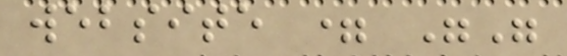website = ""
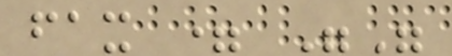fax = ""
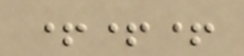+++
